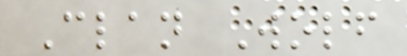Clan Wolf
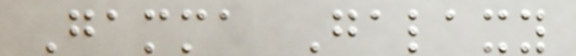Gamma Galaxy
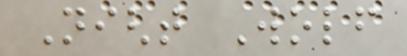Night Wolf
